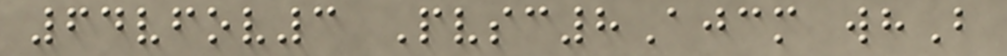64vfov3 Pvsc8Ajcm whB
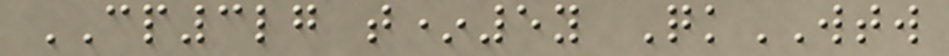CP3lg t*5y QkWTW
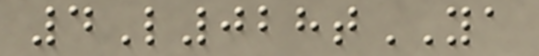4L028tYA
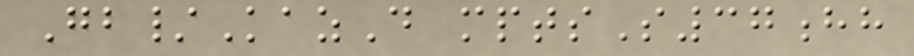Gb/KazD mptsS37hh
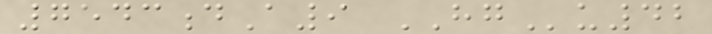7543dA9 HGu42
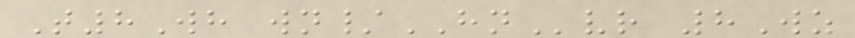T8Wh wn/HNvr 8Wz
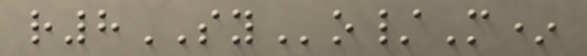r8SYo/M*
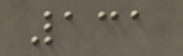131
